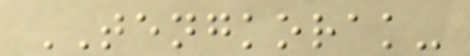TENGKORAK-
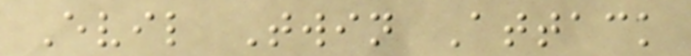Evil Twin Attack
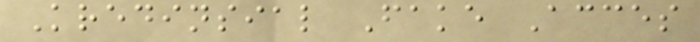Kredinsial Fake Acces
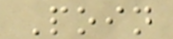Poin
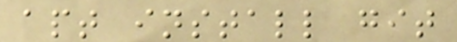apt install git
